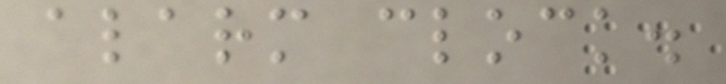alarm clock.
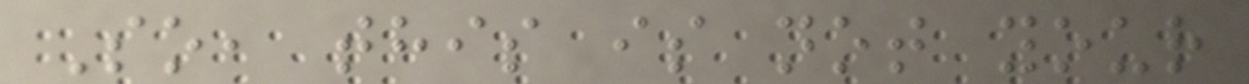So, this is not your
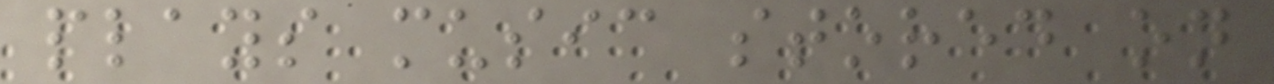plays music stored on
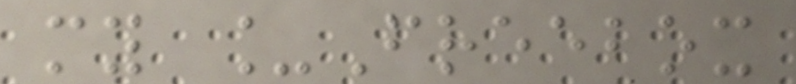my _Freebox
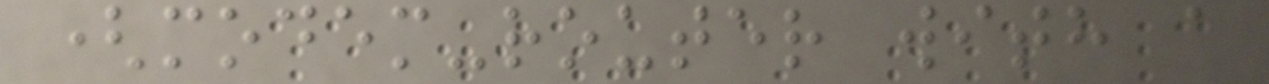(modem-router with a
